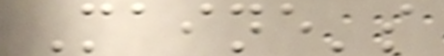Maine's
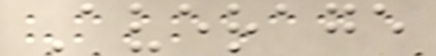Average
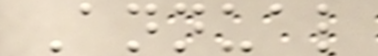Annual
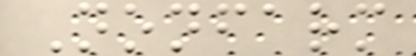Nonfarm
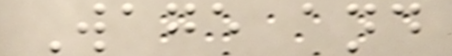Wage and
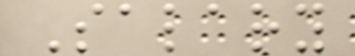Salary
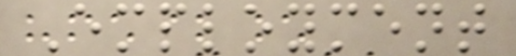Employment
